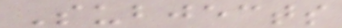Subjects
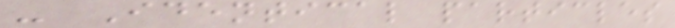- Identical particles
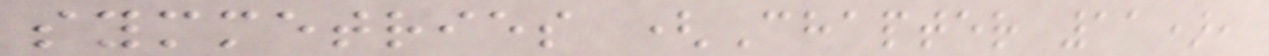symmetries (Chapter 11),
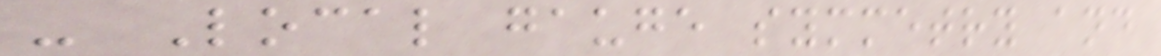- Local gauge symmetry and
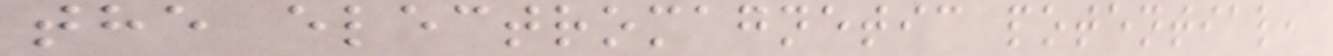the electromagnetic potential,
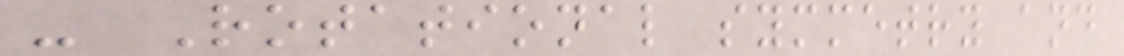- Rotational symmetry and
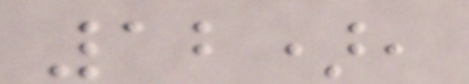12),
